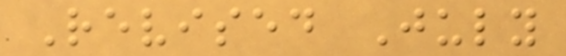Revised July
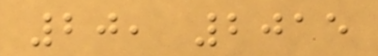20, 2015
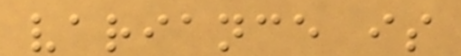variance is
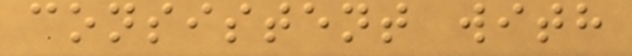consistent with
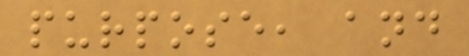purpose, and
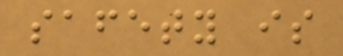safety is
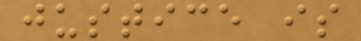justice is
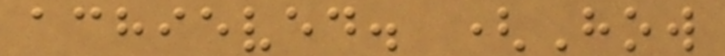achieved. (How
